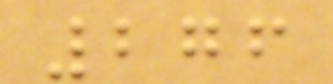276
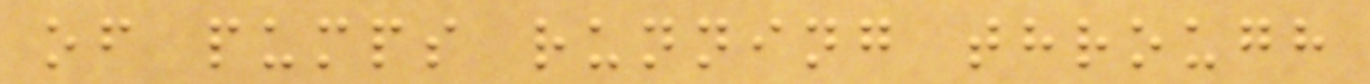of pumps running through
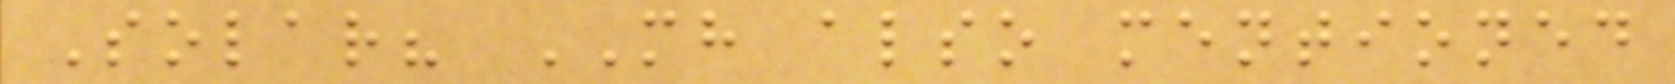Solar? MH also mentioned
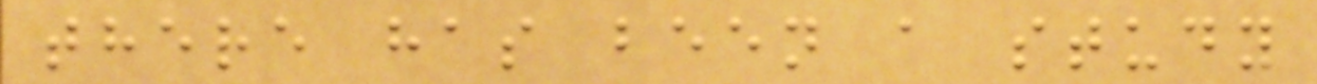there has been a study
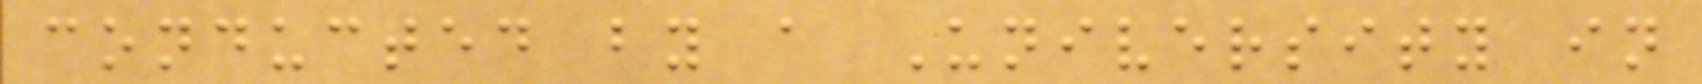conducted by a University in
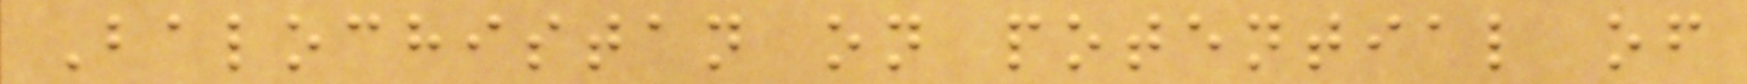Balochistan on potential of
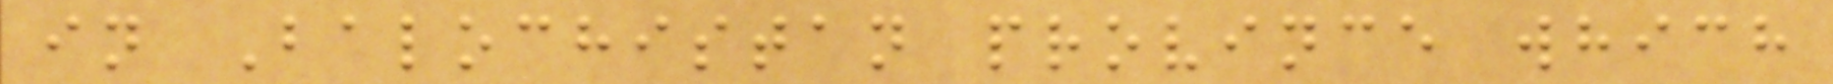in Balochistan province which
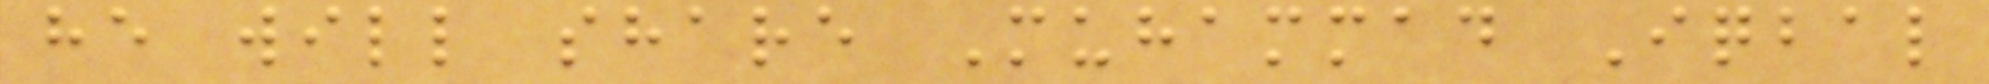he will share Muhammad Iqbal
